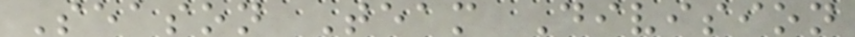Season Team Division
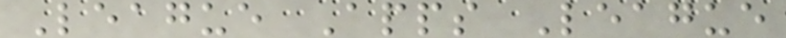League Apps League
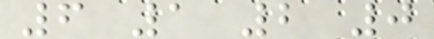6 1 2 0
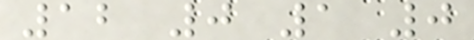12 0 1 0
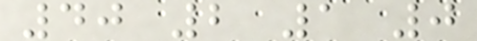40 2 1 0
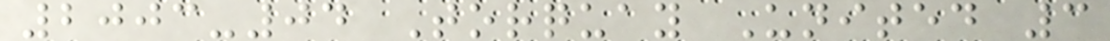2003-04 Torquay United 3
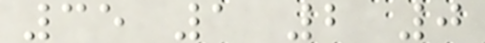35 1 2 0
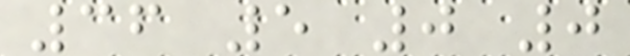36 5 0 0
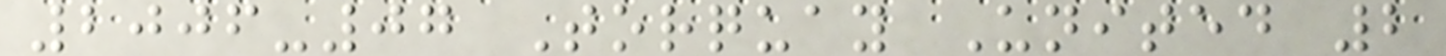2006-07 Torquay United 2
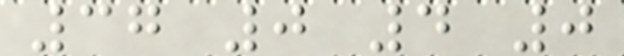37 0 4 0
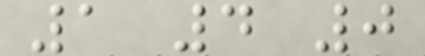1 4 0
